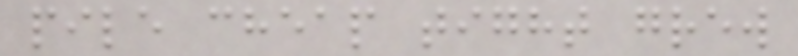pile cheap tight grew
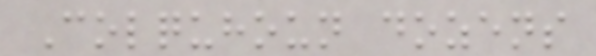Colquhoun dozens
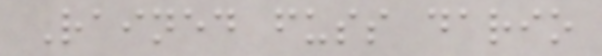Rained fuss dario
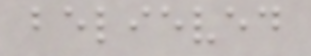believed
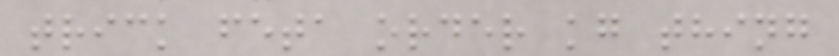trick feta order kg thing
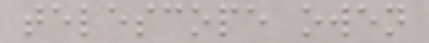telescope owen
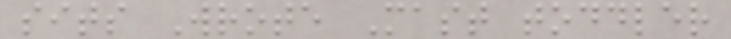sits Wrote Mast toddler
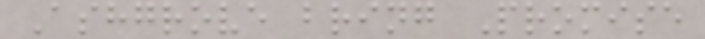Ashgrove bring Promise
